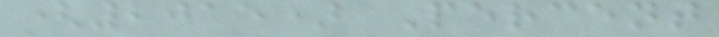(2015) Percent
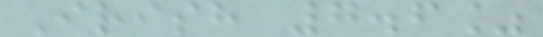Irish 7.6%
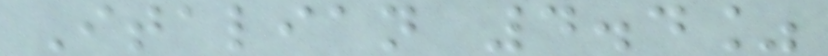Italian 4.4%
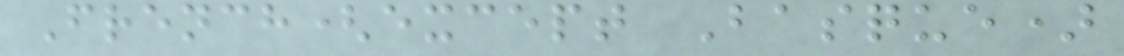French(except Basque)
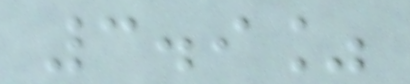3.9%
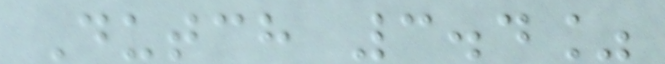Dutch 3.4%
